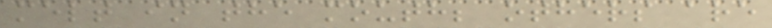melt in the mouth; others are
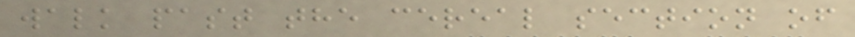walk past the cereal section of
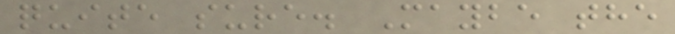quite sure. Maybe the
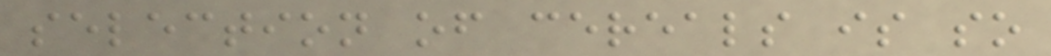selection of cereals is so
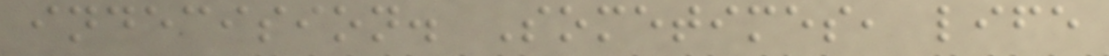indecision. Sometimes, life
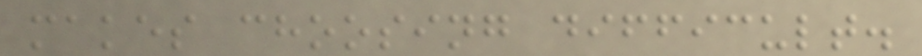makes choosing difficult.
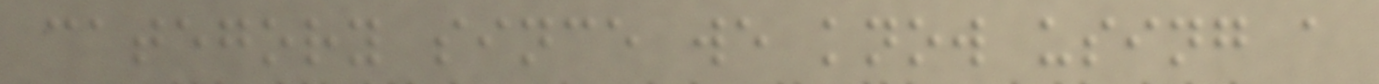category since we know using a
